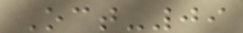Oct-09
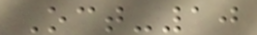Oct-10
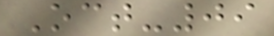Oct-09
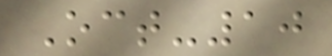Oct-10
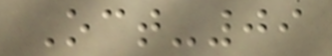Oct-09
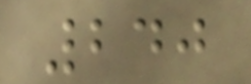240
